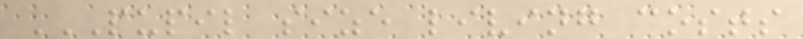PUPIL SIZE LIVING COSTS
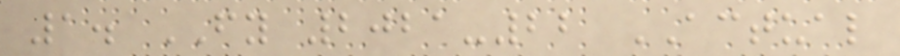1. FY 2021-22 ACTUAL
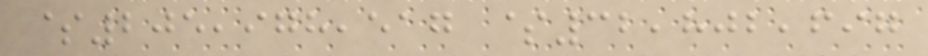$205,978,517 $32,802,697
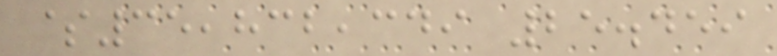$35,832,349 25.459
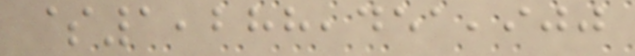$1,288,451,900
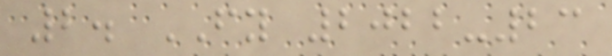2. FY 2022-23
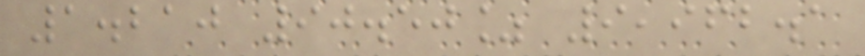1.210 90.50% 9,962.1
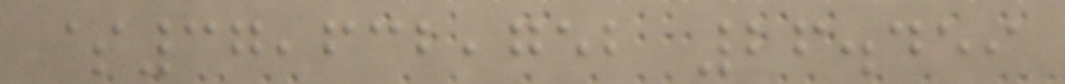$37,632,752 26.459
